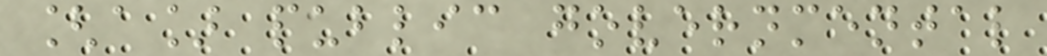[a] public governmental
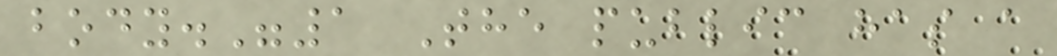body."1 The public has a
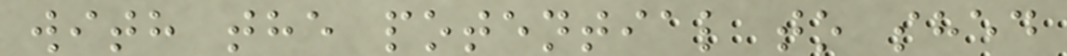with the potential to shed
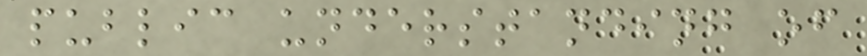public understanding of
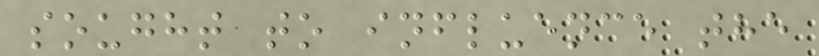sought to influence the
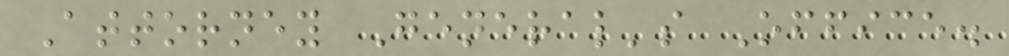Attorney General's Office.
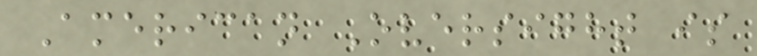American Oversight is
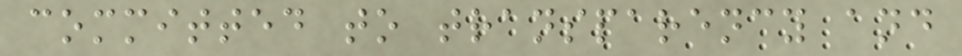committed to transparency and
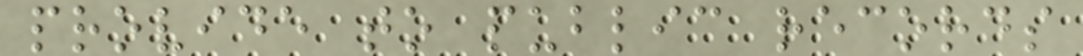provide to public records
